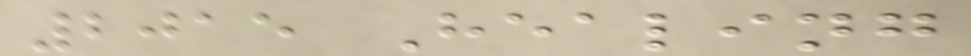2015 Healing
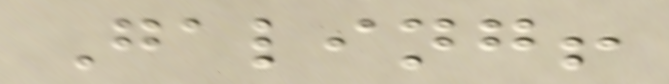Galing!
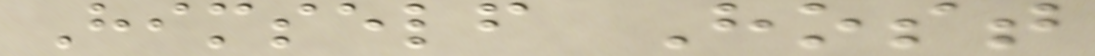Himself Host
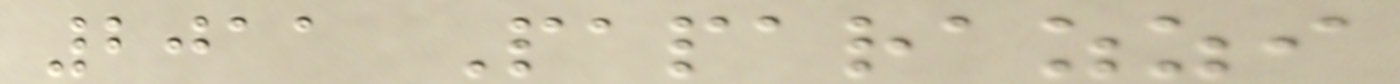2011 Paparazzi
